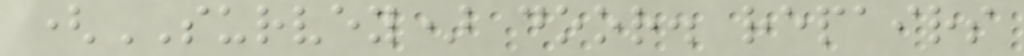(SURVEY) door. repairs
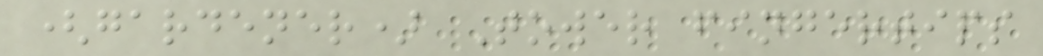(gardener) Tower fingertips
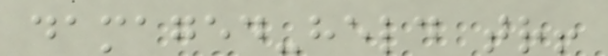damaged-held tr!
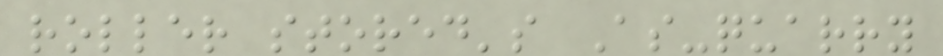roller stored's As-quarry
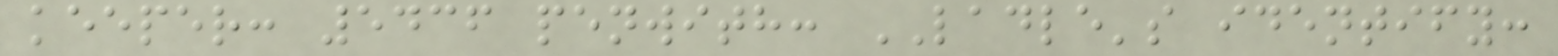keeper: 5436 penwith: LADLE's identify:
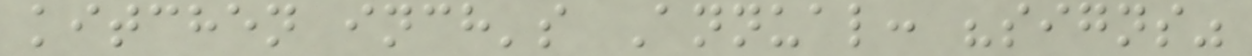kitchen inch's Annual: "signs"
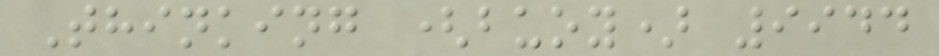Thinking (buoy) 9944
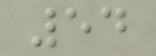54
